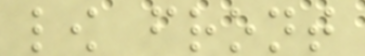low front
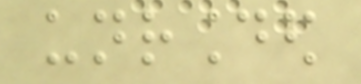unrounded
